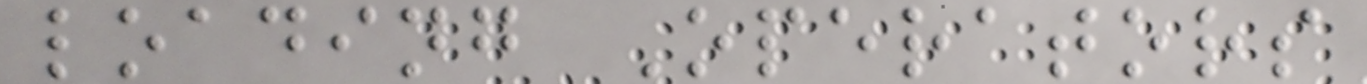loading Operators
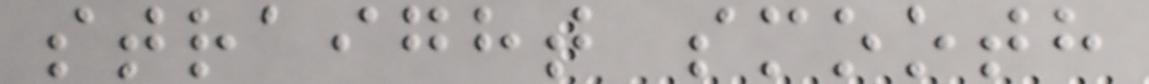straight smooth
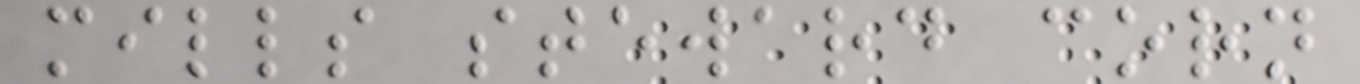mills steward corn
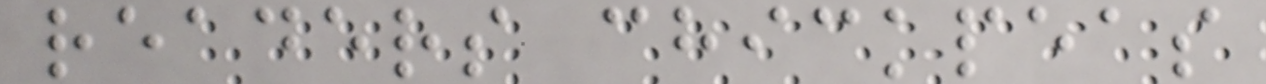readers chickpeas
